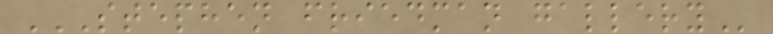STEPHEN FRIEDMAN GALLERY
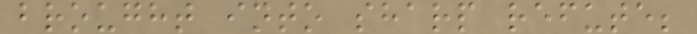brought into sharp refute;
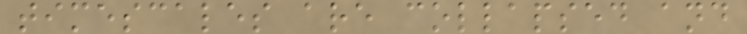timescales are collapsed and
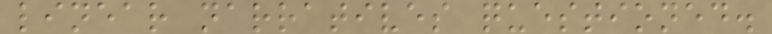linear narratives questioned.
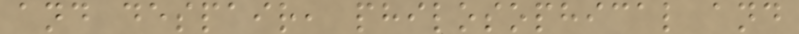and despair, philosophical and
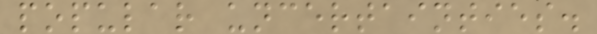popular uncertainties.
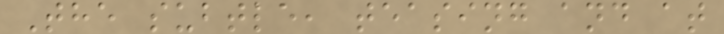The subtle, teasing and at
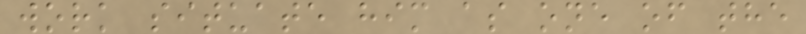work situate him as one of the
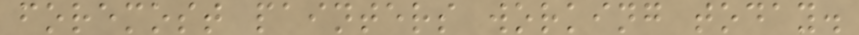foremost painters working today.
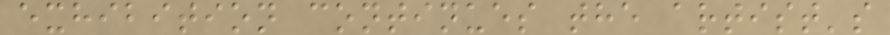exhibition continues the artist's
